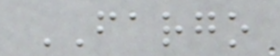FARGO
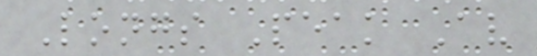Longs Peak Av
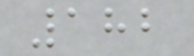182
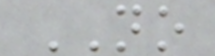NO
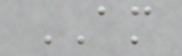AM
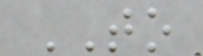TO
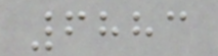6883
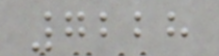7228
